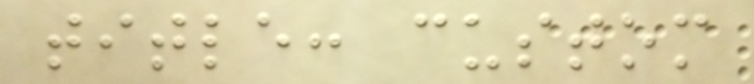title: custom
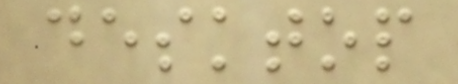desktop
